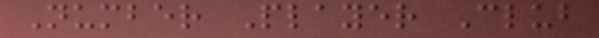Number Player Club
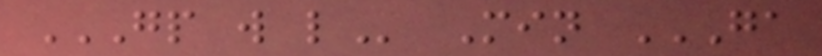GP W L Min GA
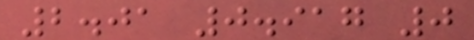2.01 0.917 0
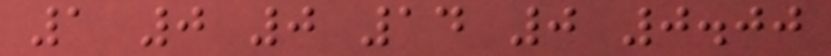1 0 0 14 0 0.00
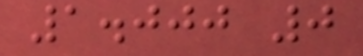1.000 0
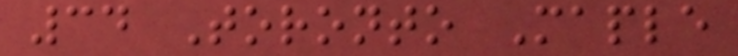34 Toronto Maple
